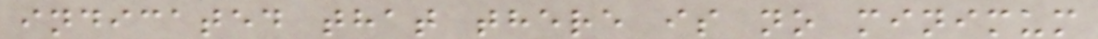indicated that there is no minimum
